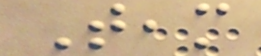Team
